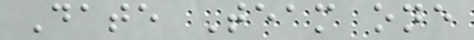Date Team one
